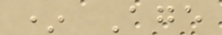* Age
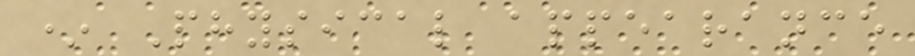* Physical appearance
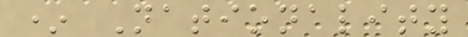* Nationality
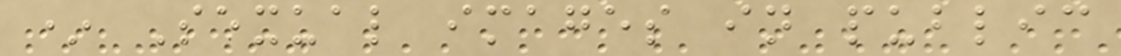* Sexual images in public
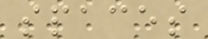spaces
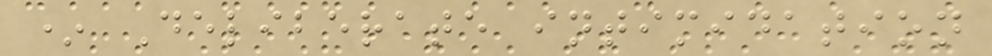* Deliberate intimidation
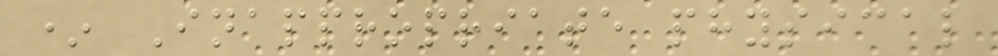* Inappropriate physical
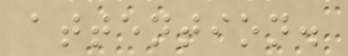attention.
